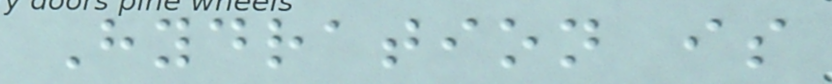Hydration is
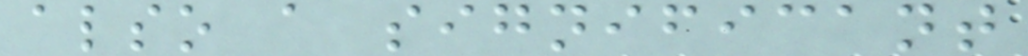also a significant
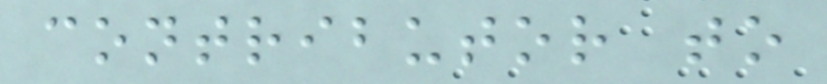contributor to
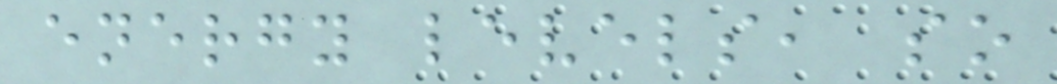energy levels, so
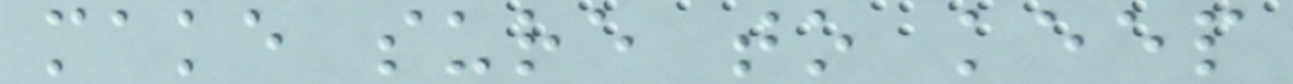make sure to keep
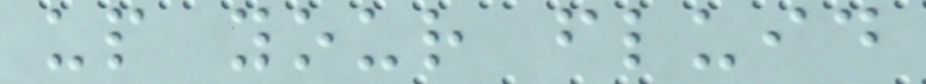up your fluid
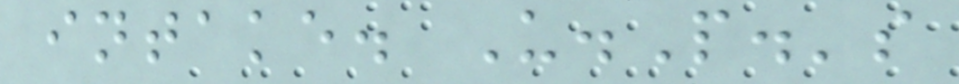intake. U.P.'s
